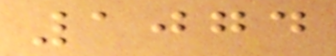1074
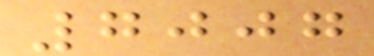7007
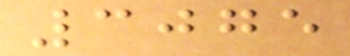3075
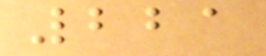221
